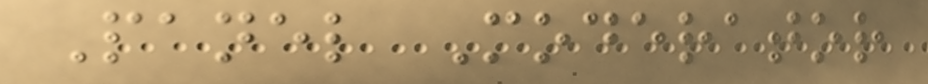Panel Moderator
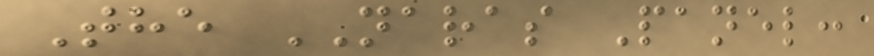The NARAS Panel:
